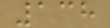138
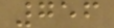756
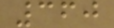360
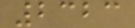2323
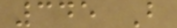345 B
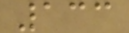133
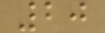20
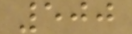500
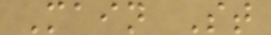Main St
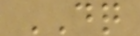DQ
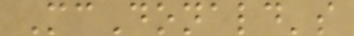McDonald's
